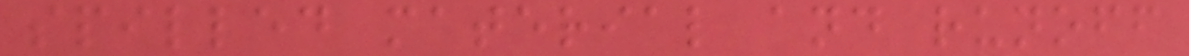spilled material and runoff
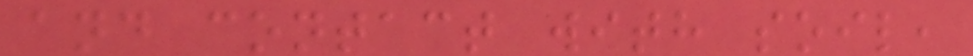and contact with soil,
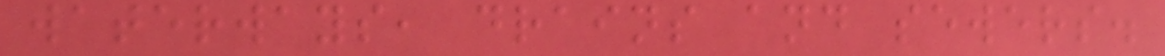waterways, drains and sewers.
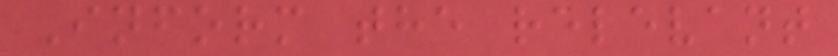Inform the relevant
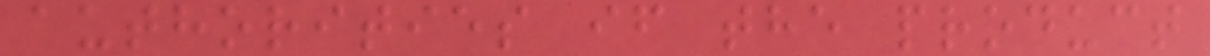authorities if the product
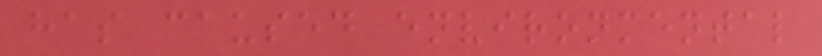has caused environmental
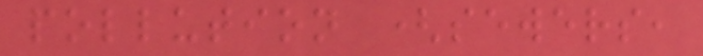pollution (sewers,
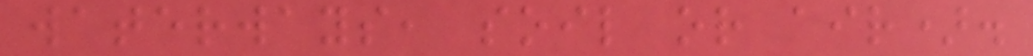waterways, soil or air).
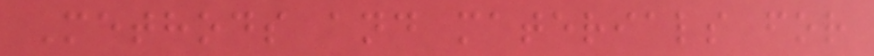Methods and materials for
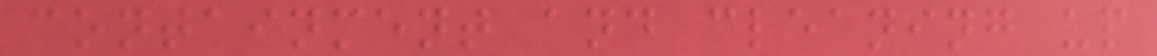containment and cleaning up
